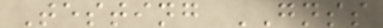Testing GNSS
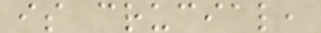is crucial,
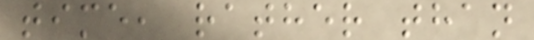time, rather than
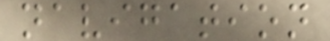navigation
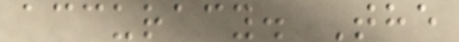accuracy. The
